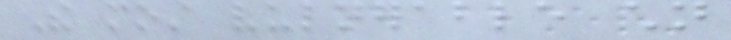The most vulnerable children
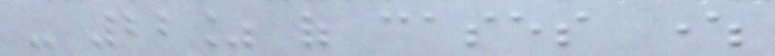- 22% of cases where
